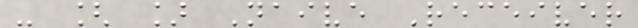- [ ] Naive Receiver
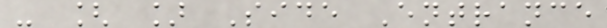- [ ] Side Entrance
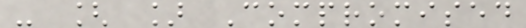- [ ] Compromised
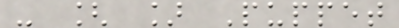- [ ] Puppet
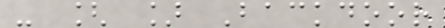- [ ] Backdoor
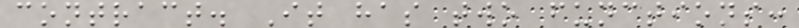contract. It has two functions:
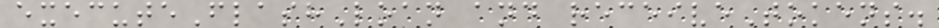executeFlashLoan and receiveTokens.
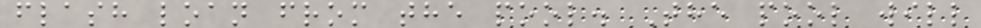flash loan from the pool. The pool will
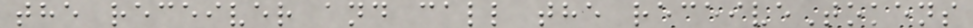the receiver and call the receiveTokens
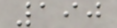190
